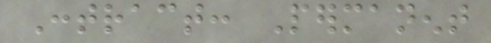Contract: Permanent
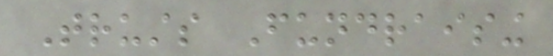Trusts Fundraising
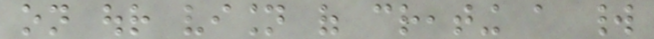on our vision of creating a world
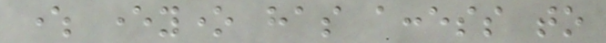where everyone has access to
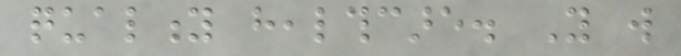quality healthcare. You will
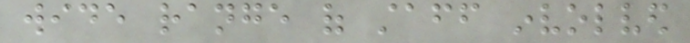wide range of staff involved
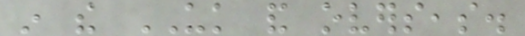in the UK and overseas.
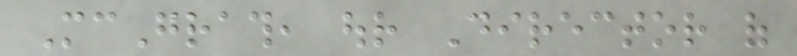McGrath, our Director of
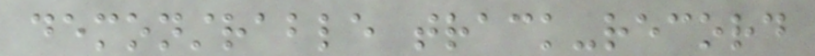demonstrable track-record
